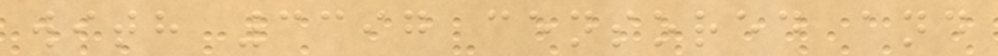with 3397 censored and
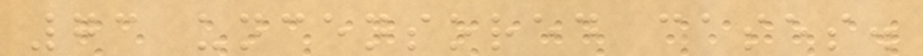73 uncensored cases.
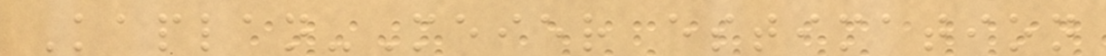Kaplan-Meier estimation
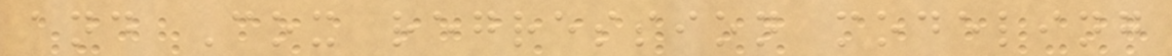and Cox regression modeling
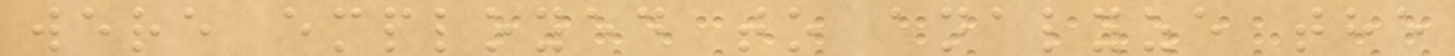were employed to analyze the
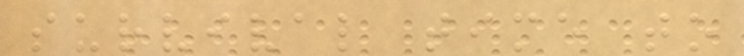survival time to
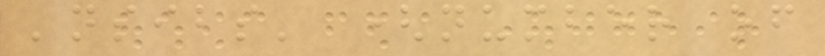'nsibs' (number of
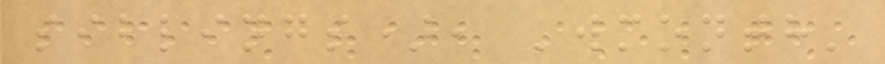siblings), 'wmonth'
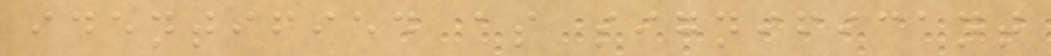identified as significant
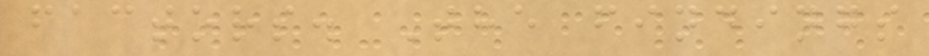factors. The findings
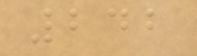242
